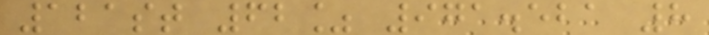121st 62% 971.521 8
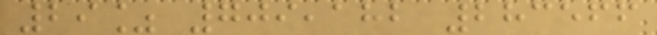29% 709,182 283566
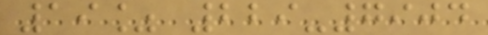19% 229-7904
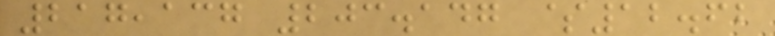217,137 203.147 $12.62
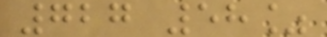727 58%
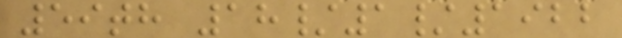59th 18/1/1922
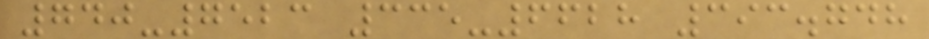740-7523 335-6628 393.748
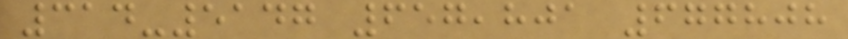314-5147 657,801 677808
